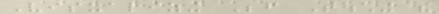Visualizing Before Touching the
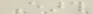Earth
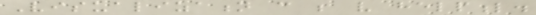Visualization can be very helpful.
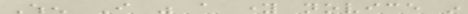When I was a young novice in
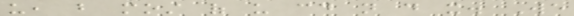us, but most of us could not do it. We
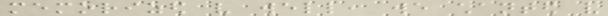memorized very well, we chanted very
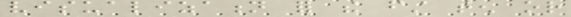visualization for the first ten or
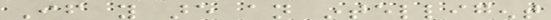If you are an intelligent
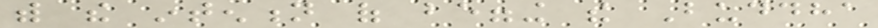with the intention of begging the Buddha
